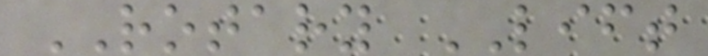ROTARY LIFT
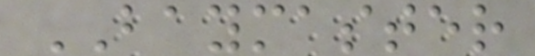BAYMASTER
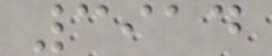3914
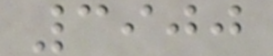3900
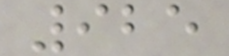925
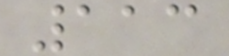113
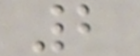2
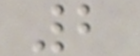2
